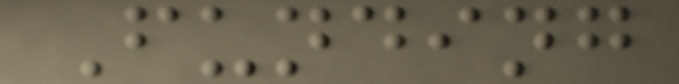Funding
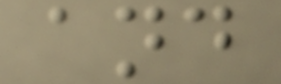and
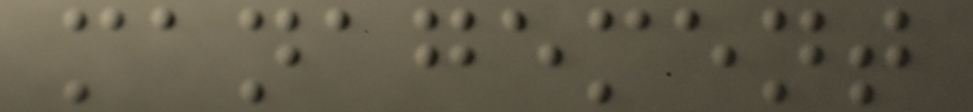management
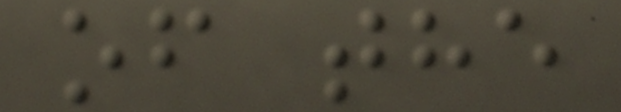of the
